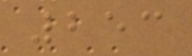253
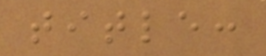title:
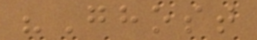"Ghost
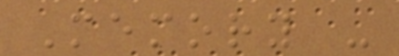Memory -
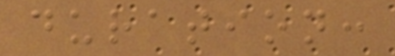duration:
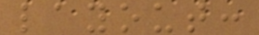layout:
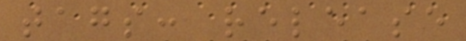tags: release
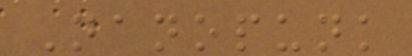Nanopunk
